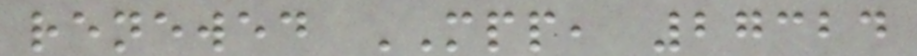renewed MPP, 27324
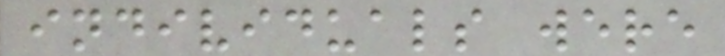individuals were
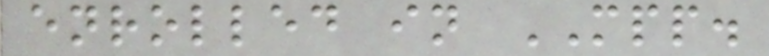enrolled in MPP.
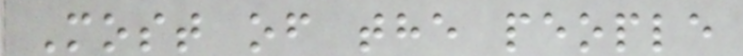Most of the people
